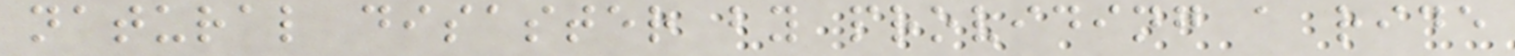natural disaster by providing a ride
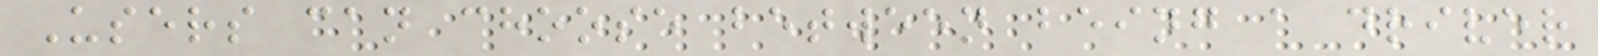Users can choose between being a driver
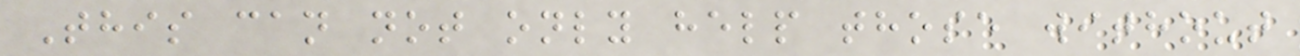This can not only help those without
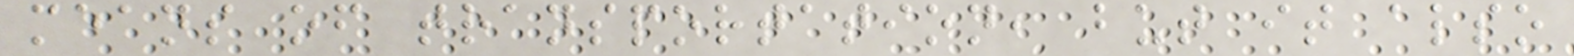means of transportation, but it also
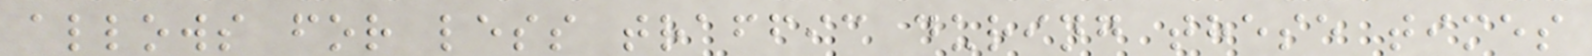allows for less traffic during these times
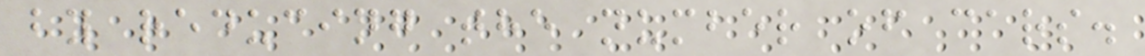by reducing the number of cars.
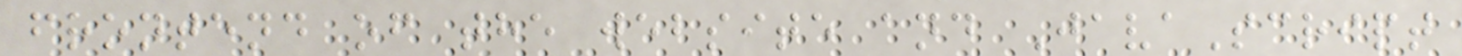frontend of the website and JavaScript
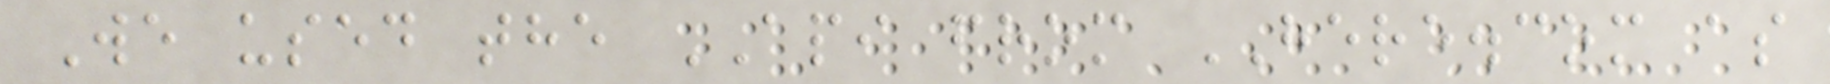We used the API from HERE.com as
